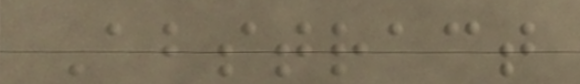Abstract
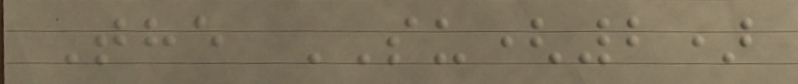The SU(2)
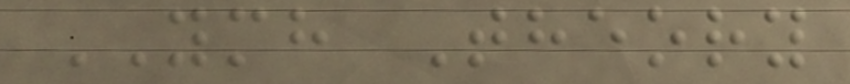YMH Theory
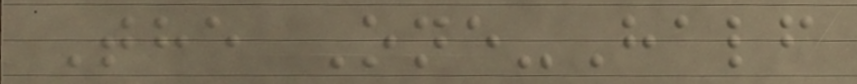The One-Half
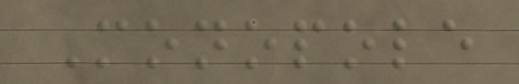Monopole
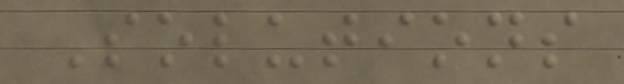Solutions
